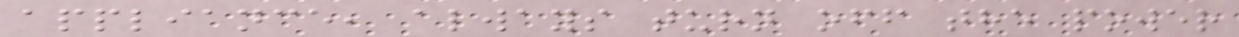appliance, always turn off the power
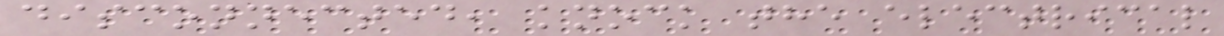disconnected, knock the electrical
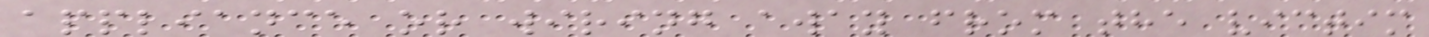appliance or wiring away from the victim
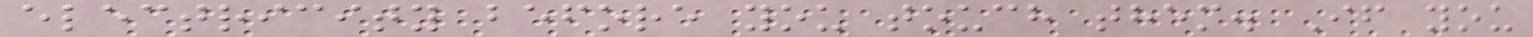electricity before you touch them. If you
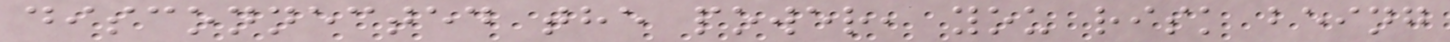disconnected the power, you risk being
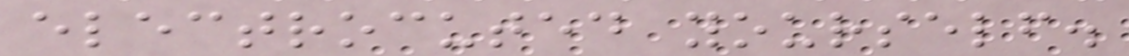electrocuted yourself.
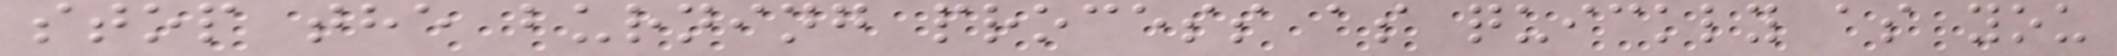stop the burning process as quickly as you
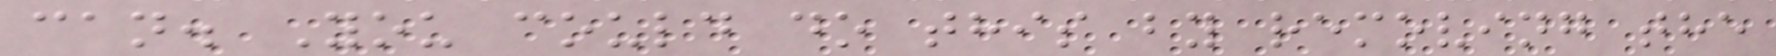can. You could do this by removing the
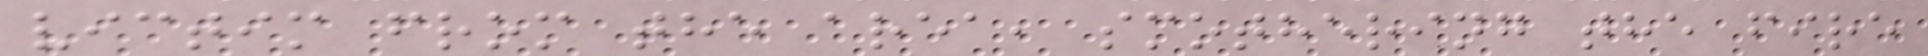victim from the area, smothering the fire
